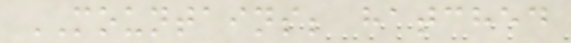MOUNTAINS; hatched
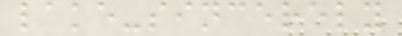lake-sincerely
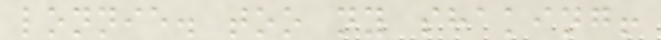lonnie. too ny shaking!
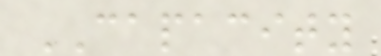CAPACITY
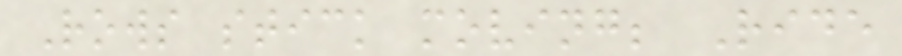Rows stick moving; Ride
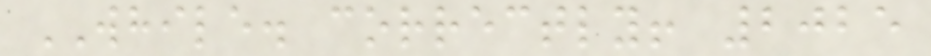WHILE. correctly! 2025
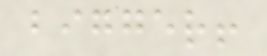bigger!
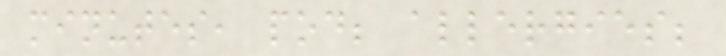minutes, pod; allergies;
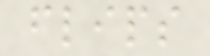flips
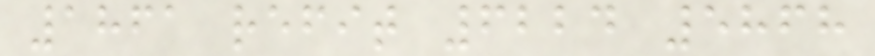1861 refit 6224 5868
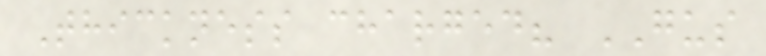Thickness charged? GUS
